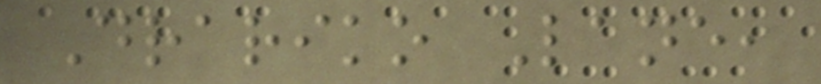Drariko Lane,
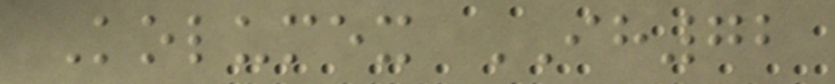Kolumex IH72
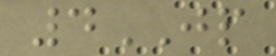4JP
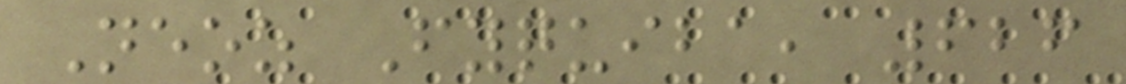Neoz Fyquiba, 626
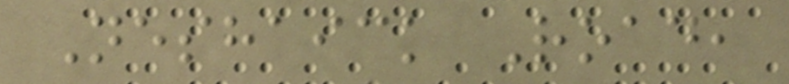Neshaick Road,
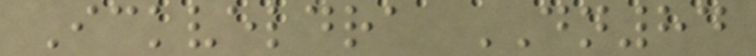Ickveldra DN84
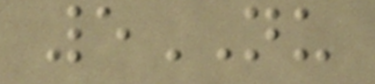5NU
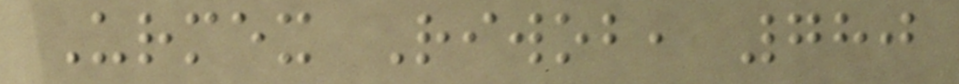Urmex Riwob, 780
